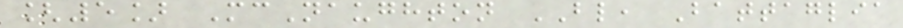[5] McNaughton BL, Battaglia
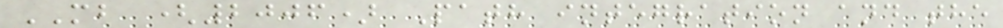MB (2006) Path integration and the
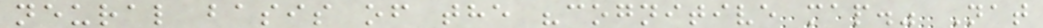neural basis of the "cognitive map." Nat
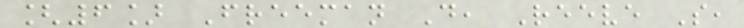[6] Freeman D, Reeve S,
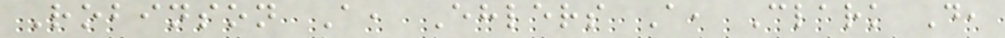Robinson A, Ehlers A, Clark D,
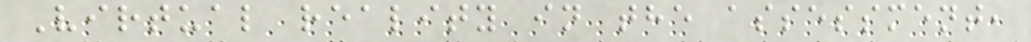Virtual reality in the assessment,
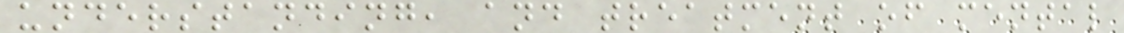understanding, and treatment of mental
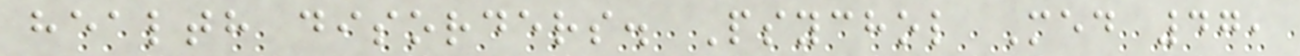health disorders. Psychol Med 47,
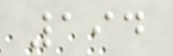194
